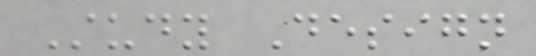Study Design
